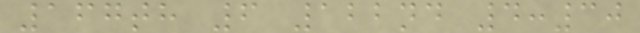167th 6 122nd 4:30
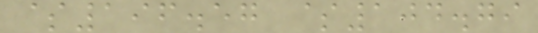$196.57 $104.79
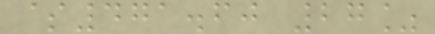$471.60 27%
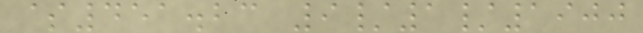$451.23 9/1/1900
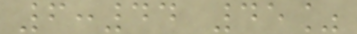6:44 45%
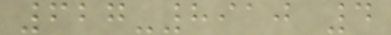627-8910 4
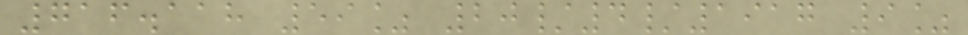716.118 59% 20/4/1917 9%
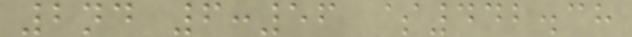2nd 6:56 $442.38
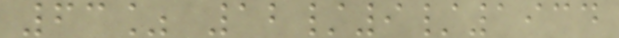63% 12/9/1934
